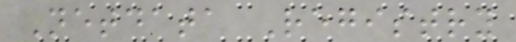Netdata Registry
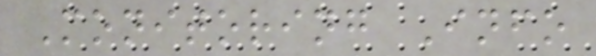Monitoring Info
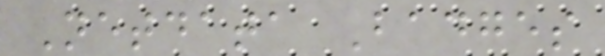Netdata Badges
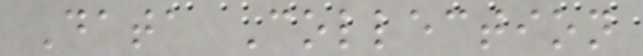Data Collection
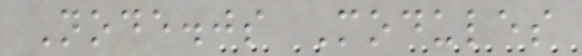Node.js Modules
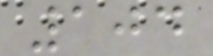104
